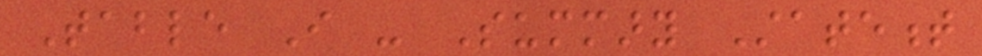Table I - Summary Statement
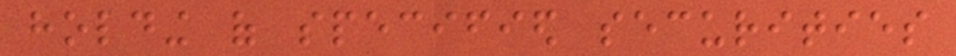holding of specified securities
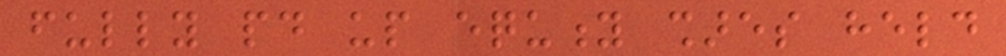fully paid up equity shares held
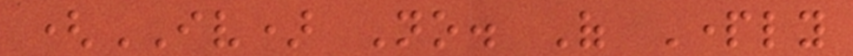(IV) No. Of Partly
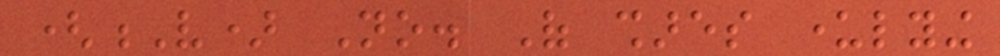(V) No. Of shares underlying
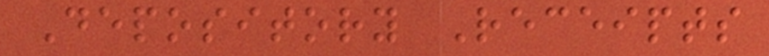Depository Receipts
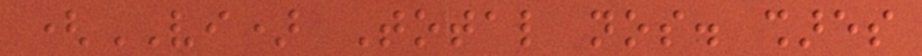(VI) Total nos. shares
